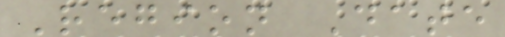Region Date
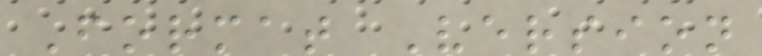Format Version
